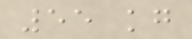55 kg
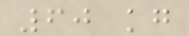60 kg
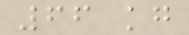66 kg
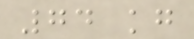74 kg
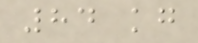84 kg
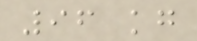96 kg
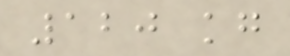120 kg
